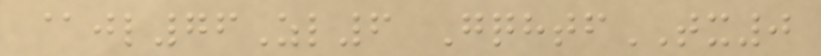@jl76Zl6 GqhtfTX0
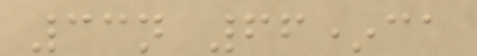33n 66*ca
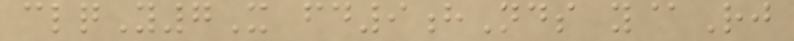clqY7X fd9hNds y@Rj
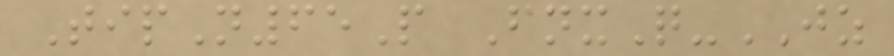TipN65P FnxQ-JZ
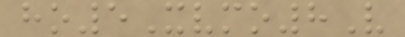ho5Xvmo8V
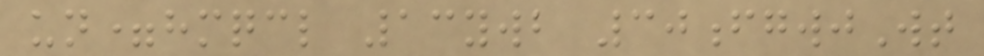un=hmqcl 13ywb 30fgwjWt
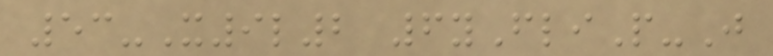53-X9l2 6yFliP-J
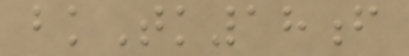bkTk18f
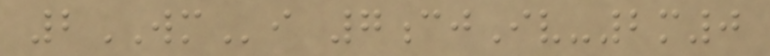2WMi 7cjIv-2m0
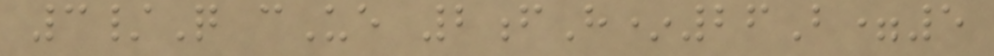3/Q cUe 2fH*26B=5
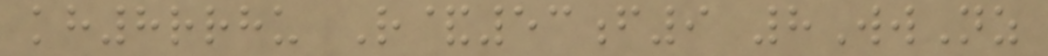kh8rrhu R&53f9 8WwNz
